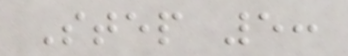Step 5:
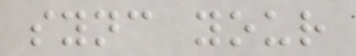sync your
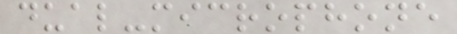dual-microphone
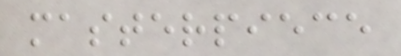masterpiece
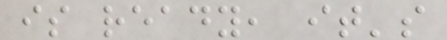is ready, it's
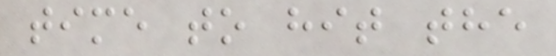time to hit the
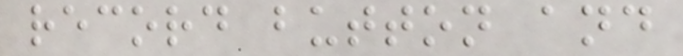record button and
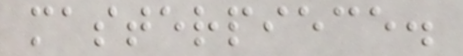masterpiece.
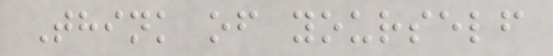Think of yourself
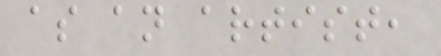as an artist,
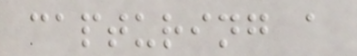capturing a
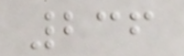236
